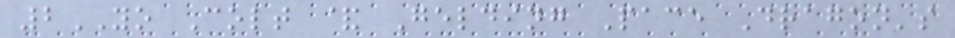2YO Colt & Gelding Pace Dragon's
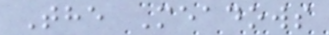The Meadows
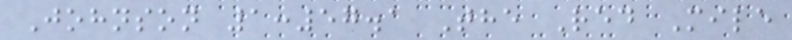Johnson 1:57.1 The Red Mile
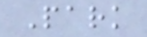Park
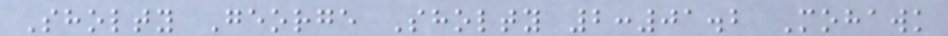Sholty George Sholty 2:01.2 Mohawk
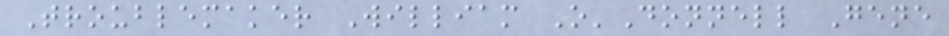Troublemaker William O'Donnell Gene
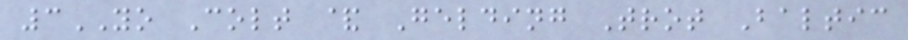3YO Colt & Gelding Trot Baltic
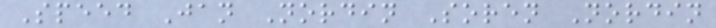Speed Jan Nordin Soren Nordin
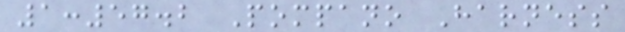1:57.2 Pompano Harness
